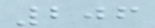206
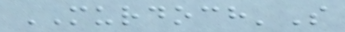MURDOCH'S
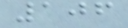106
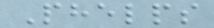Phelps
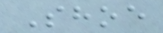Shoe
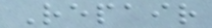Repair
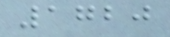1720
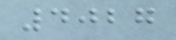4027
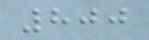800
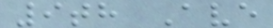9th Ave
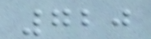720
